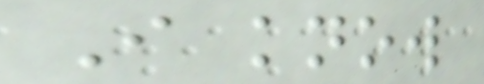I know
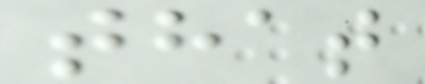that
